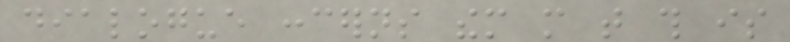dialogue concerns them more that this is
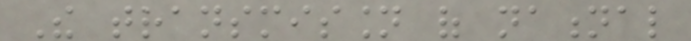The transmission of national
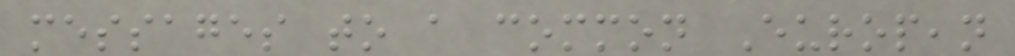messages to a common European
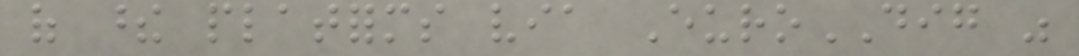of these platforms via EuroDIG was
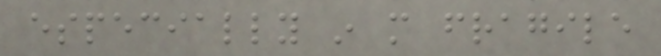especially in more fragile
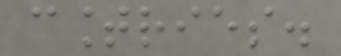countries.
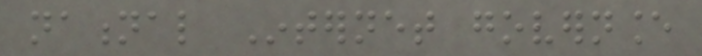national Internet governance
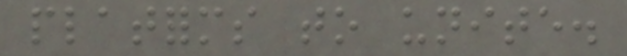platforms to unite.
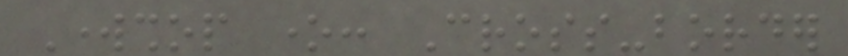Workshop one: Cross-border
